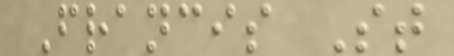Francis St
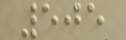505
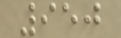950
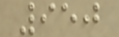950
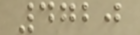4720
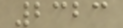2323
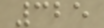325
